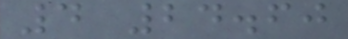4 24.60
